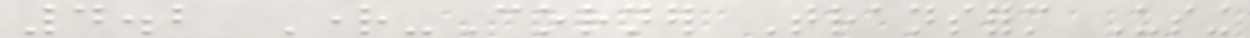4.2 Right-Corner Transform Using
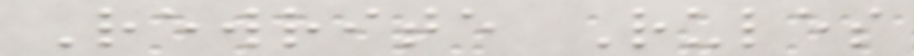Rewrite Rules
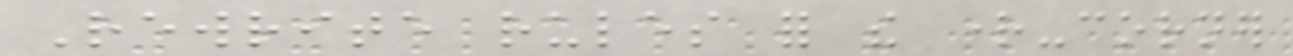Rewrite rules for the right-corner
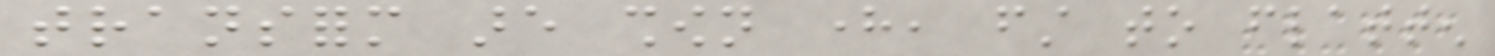transform are shown here, first to flatten
